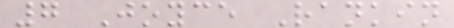7 Joyce Rankin
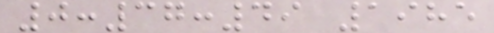0:37:49 1985
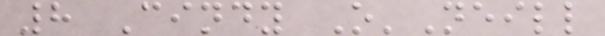8 Cindy O'Neill
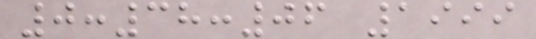0:38:06 1999
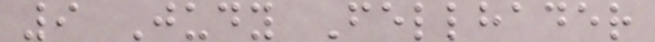9 Judy Fellhader
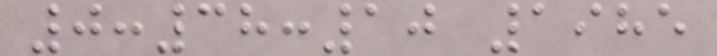0:38:10 1985
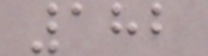182
